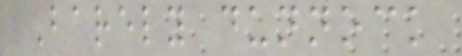Barely dunnock
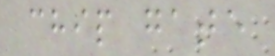chip gate
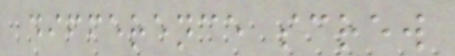difference screw
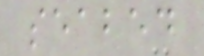seabed
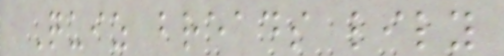Quiz breads lily
